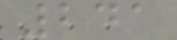241
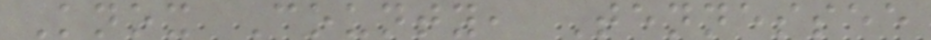Knox County, Tennessee
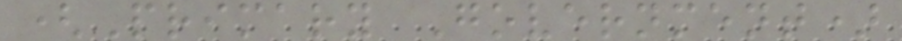(Primary Government)
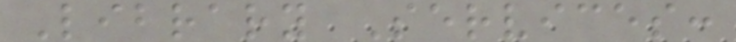Library Services:
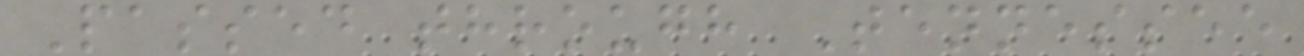Passed through Tennessee
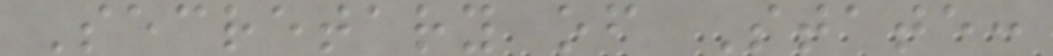Secretary of State:
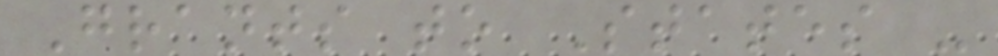Grants to States -
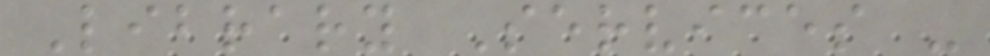Library Services -
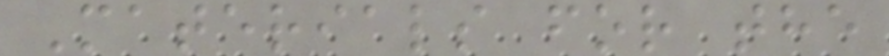Materials for the
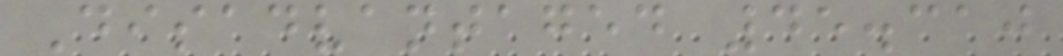Disadvantaged 45.310
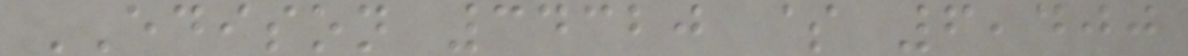EDISON 34320 $ 6,400
